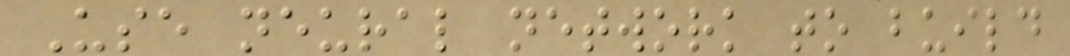Use neural network to build
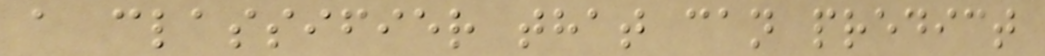a classifier that can predict
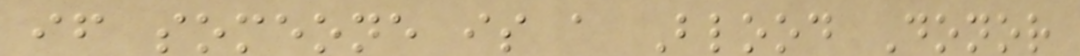if someone is a Blood Donor
